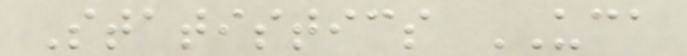Statistics UCA
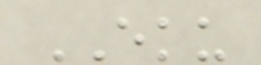EKU
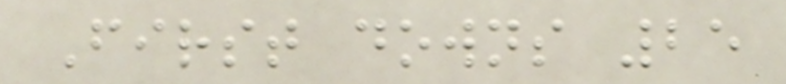First downs 25
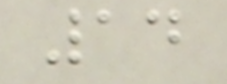14
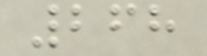268
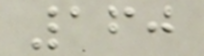160
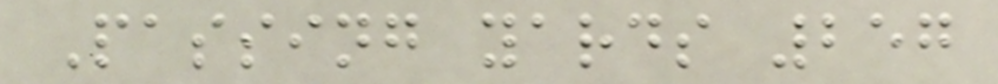Passing yards 257
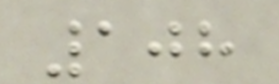108
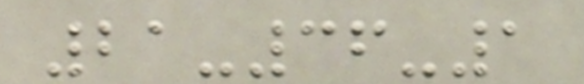21-36-1
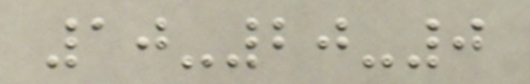10-20-0
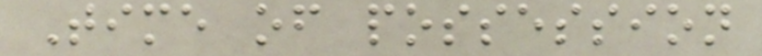Time of possession
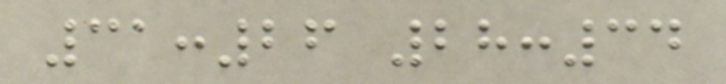31:26 28:34
